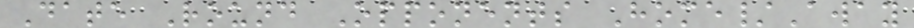Date Round Opponents Home/Away
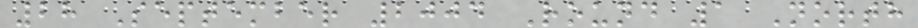28 September 2004 Round 1 North
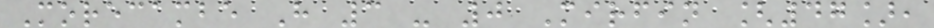Morecambe H 3 - 0 Mirfin [47],
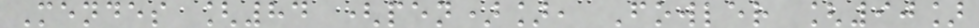Mendes [84 (pen)], Fowler [90]
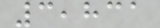3,831
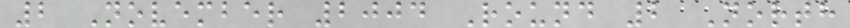2 November 2004 Round 2 North
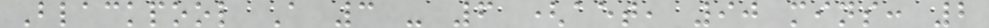Blackpool A 3 - 6 (aet, 90 mins: 2
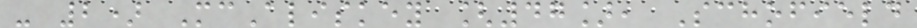- 2) McAliskey [47], Schofield
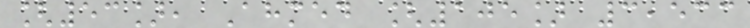[53], Ahmed [105] 3,533
